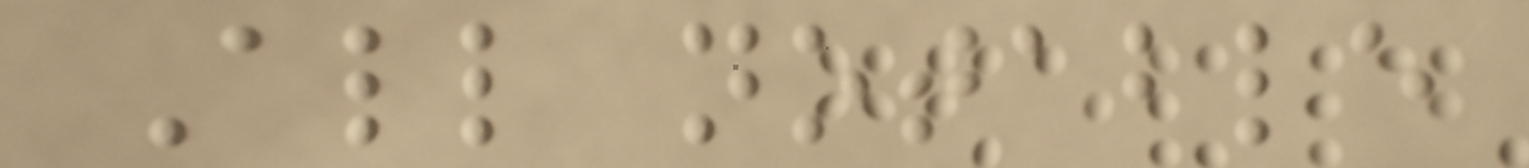All notable
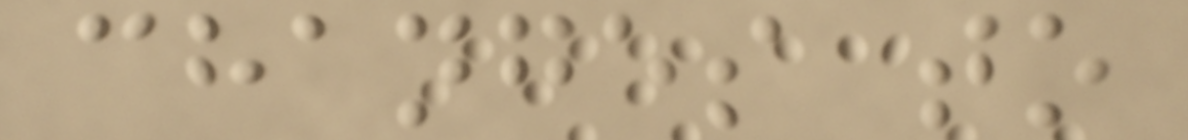changes to
